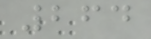264
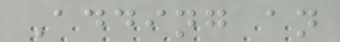Adding an
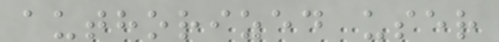authorized user
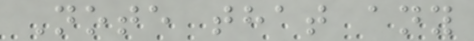Note that any
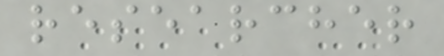researcher
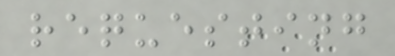requesting
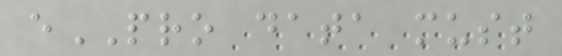ePRO data must
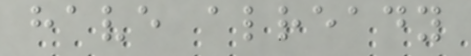have already
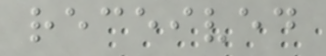received
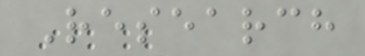Research
